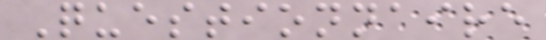Questionnaire
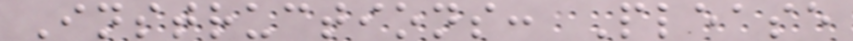Instructions: Please
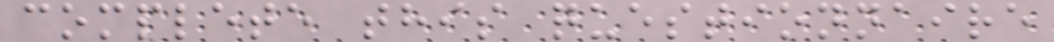complete this questionnaire
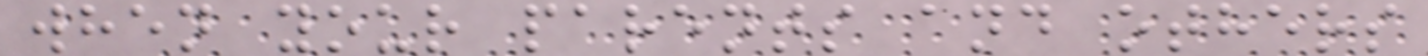when your parents and others
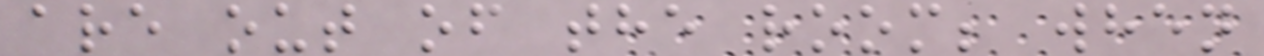are out of the room; when
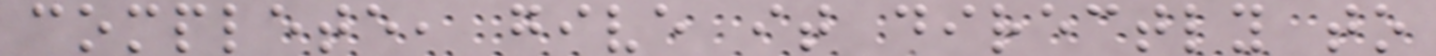complete, give it directly to
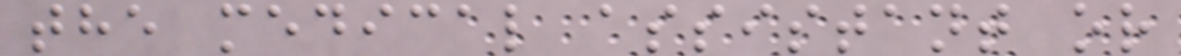the medical assistant or
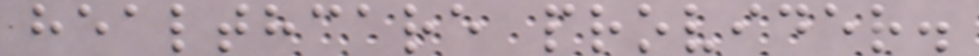healthcare provider.
